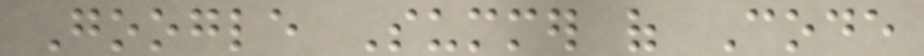Google Summer of Code
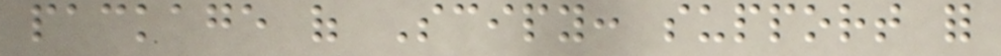package of Scipy: support for
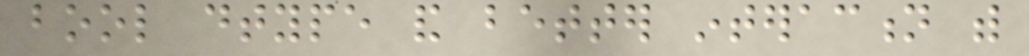bool dtype and better interaction with
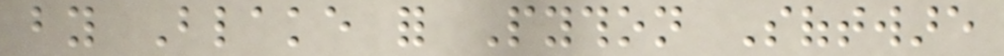by Blake for Python Software
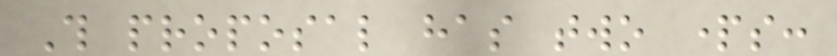This proposal has two parts:
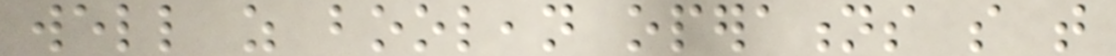well as boolean operations so that
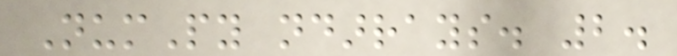NumPy ndarrays. 2.
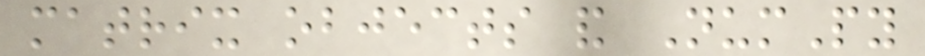matrix objects and NumPy
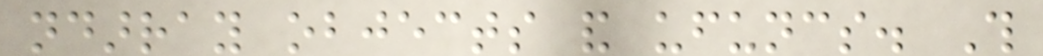ndarray objects and ufuncs. This
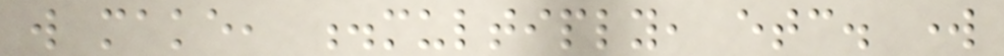will make, .multiply, etc. work
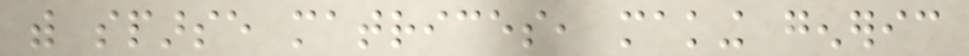with sparse matrices, making generic
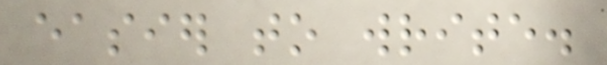easier to write.
